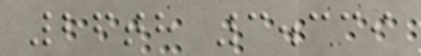26th 3.339
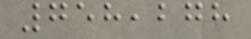758,278
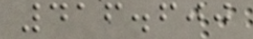416.600
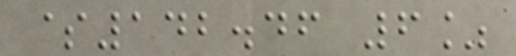$142.46 6%
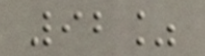92%
